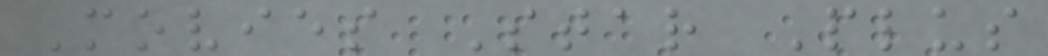Movies Star Plus
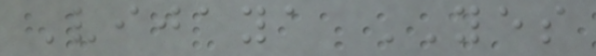Vijaya YES
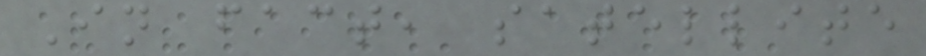In fact, satellite
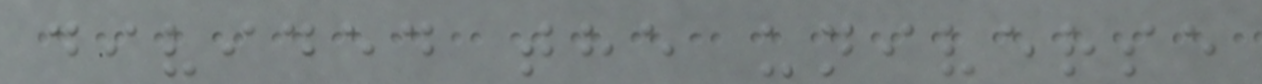divided the universe
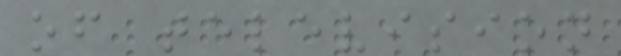of television
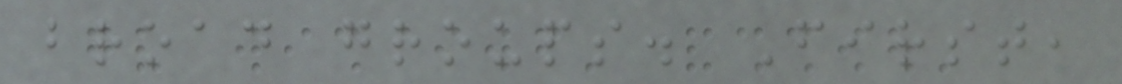broad groups. First,
